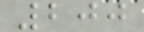200
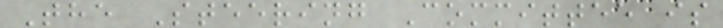The Steering Committee is
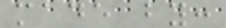made by:
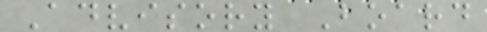Advisory Board
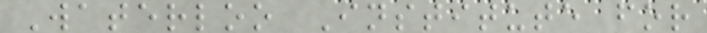Waterloo Institute for
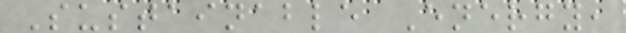Sustainable Energy,
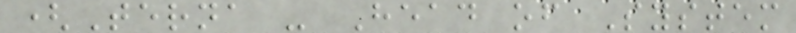(Terna - Head of System
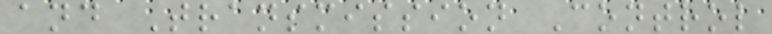and Transmission Control
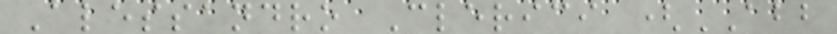Alessandro Clerici (ABB
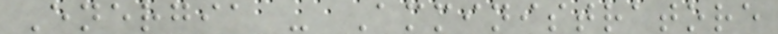Energia - Amministratore
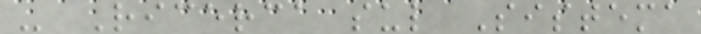- Ricerca sul Sistema
